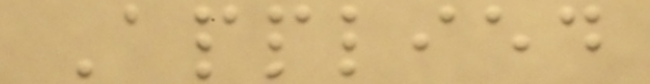Applied
